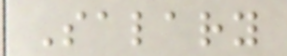Salary
